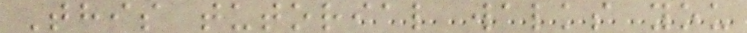This tutorial walks you
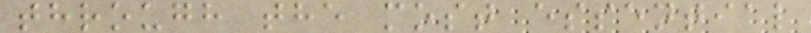through the most essential
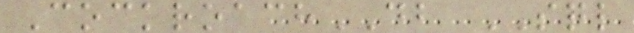CockroachDB SQL
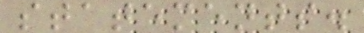statements.
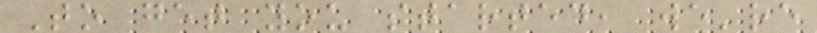To get you started, we're
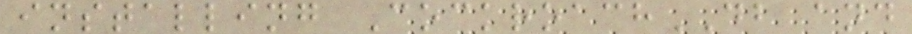installing CockroachDB and
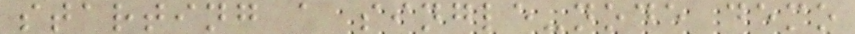starting a single-node demo
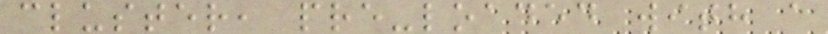cluster, pre-loaded with a
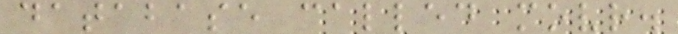database called movr.
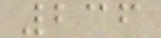236
